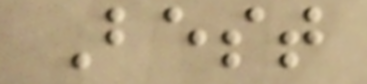Best
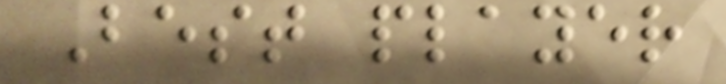Best player
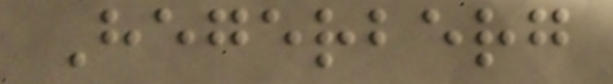Hegerberg
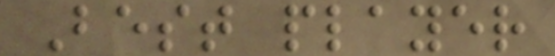Best player
